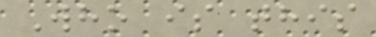Who is this
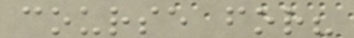course for?
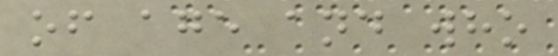of age and who
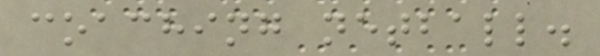coaching netball.
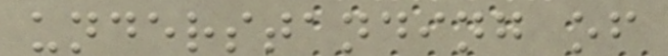understanding of
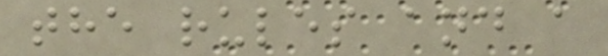the rules and a
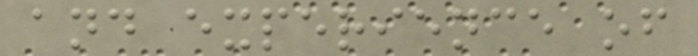and experience of
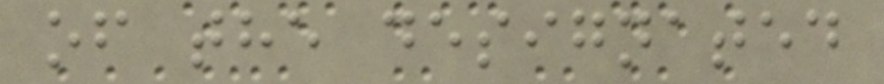of the designated
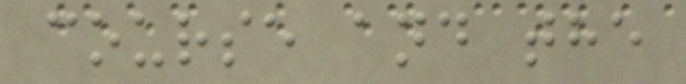course and the
